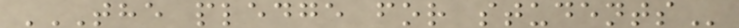THE PLEDGE FOR STUDENTS
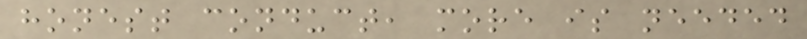honest conduct, more is needed
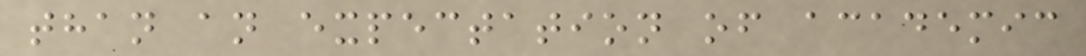than an expectation of academic
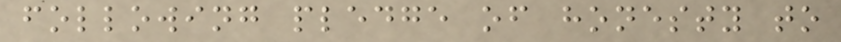following pledge of honesty to
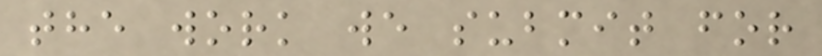the work we submit for
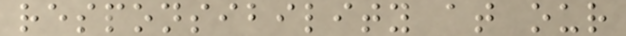responsibility at our
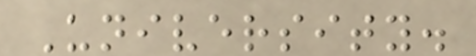University.
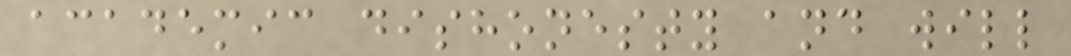academic dishonesty and will
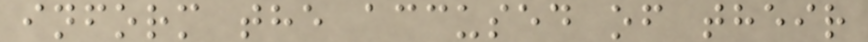inform the accused of their
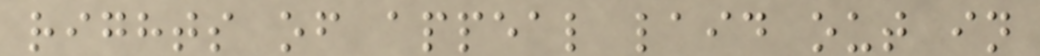rights of appeal laid out in
